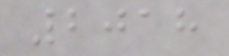2018
